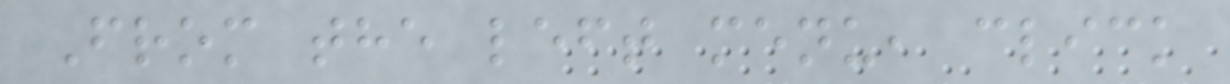From the left menu, click
